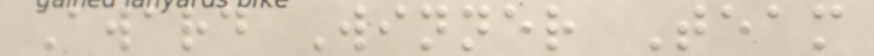Award Winner Team
